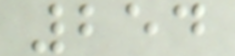254
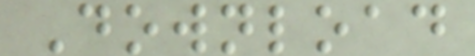Download
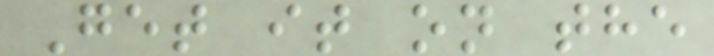Get it on the
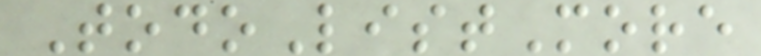TodoListMore
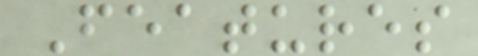Features
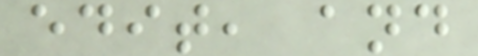edit, and
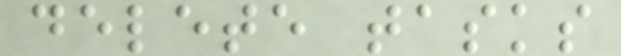delete tasks
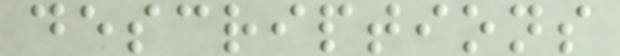descriptions
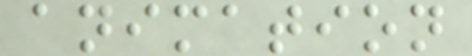animation
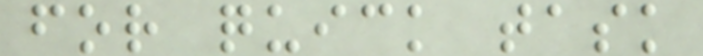for quick task
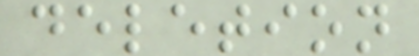deletion
